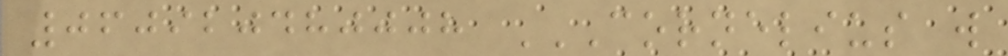060920480008 CORNELIUS W
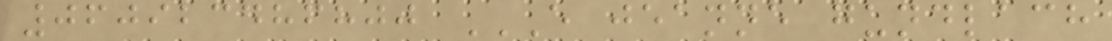060923486800 E JEANNE GUNDLACH
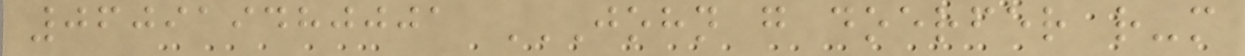060919480001 JOHN G DOERFER R-M
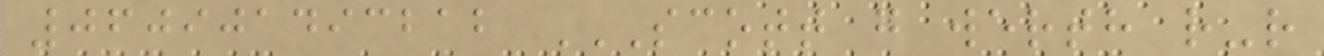060901493212 SCOTT G WERTH R-R
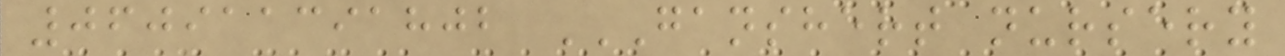060911391802 GANSHERT NURSERY
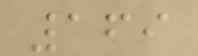169
